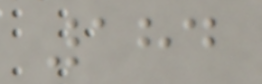184
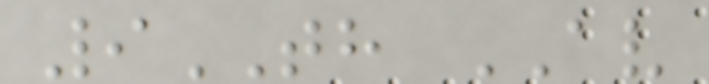9TH AV
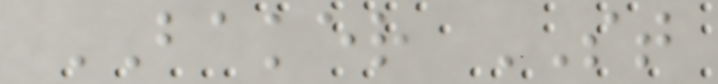BAKER ST
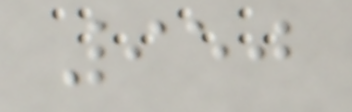950
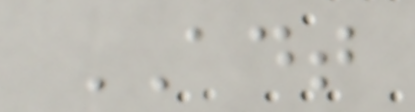ADT
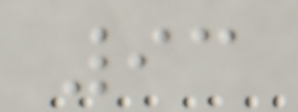93
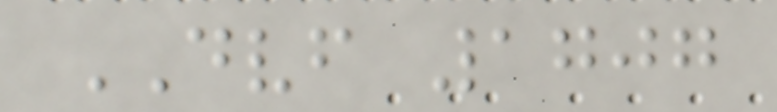DVF 1707
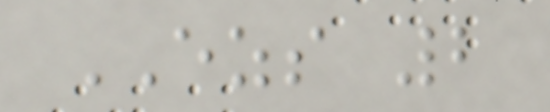EZS 2
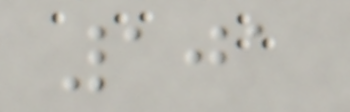101
